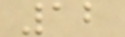12
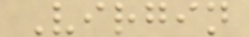Virgin
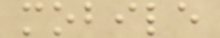mobile
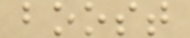boost
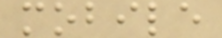mobile
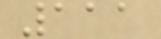111
